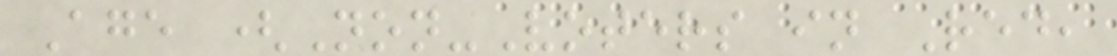Age (Non-Voters in Red,
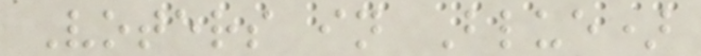Voters in Blue)
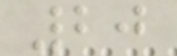20
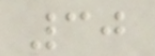30
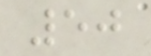50
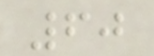60
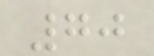70
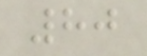80
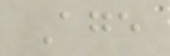Age
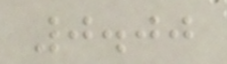0.00
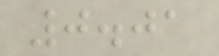0.01
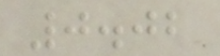0.02
